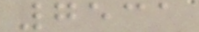7531
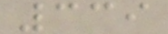339
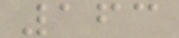163
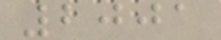2001
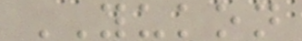YUKON
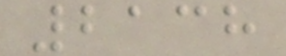2138
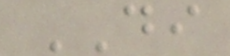DI
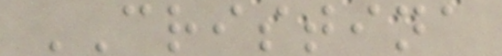CRISTINA
